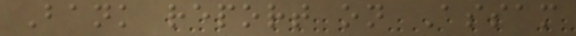Bank report on Assam
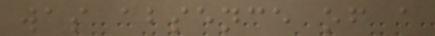was absence of a
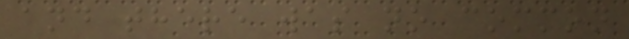and there was no common
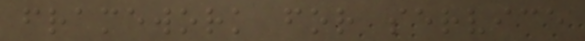framework for service
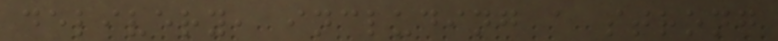delivery, including a strong
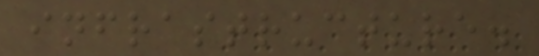infrastructure.
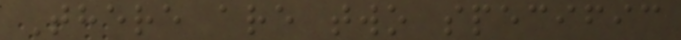There are two specific
